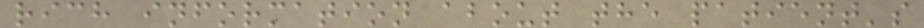rich information about the patient's
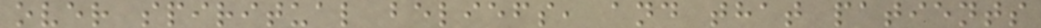over spiritual beliefs, and that patients
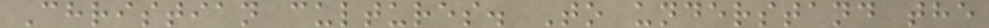Christian cultures. To understand the
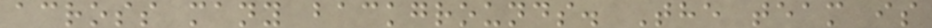across many backgrounds. The team is
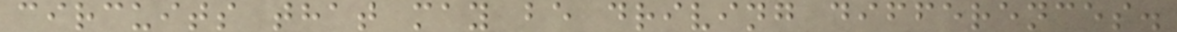circuits that may be driving differences.
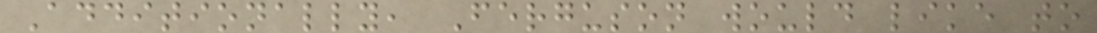Additionally, Ferguson would like to
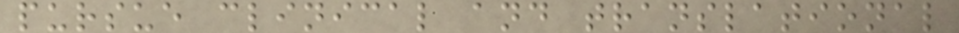pursue clinical and translational
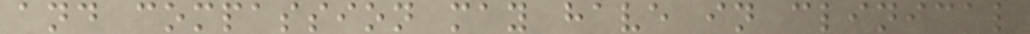and compassion may have in clinical
